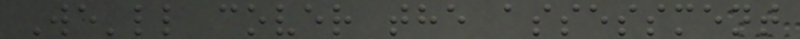We'll cover the assessment
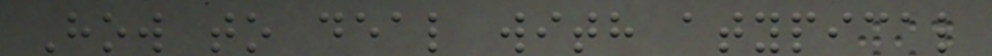How to deal with atypical
